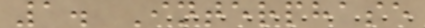1. Interphase
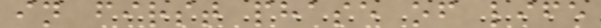in first phase of life
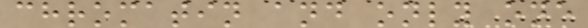chromatin and only one
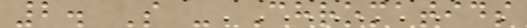2. S - Chromatids
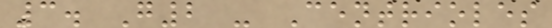3. G2 - Centrioles
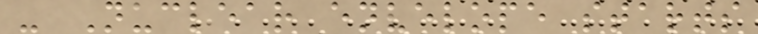- Nuclear envelope starts
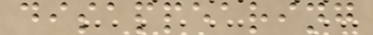disappearing
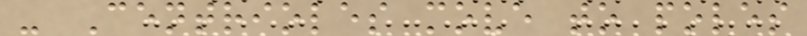- Centrioles move to poles
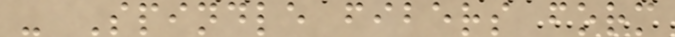- Spindle fibers form
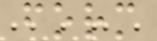form
